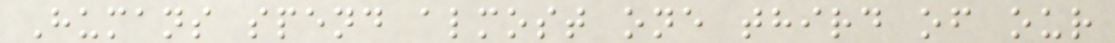Humans spend almost one third of our
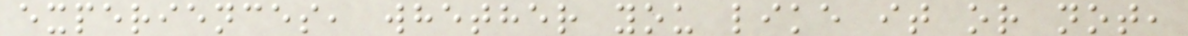experiences, whether you like it or not,
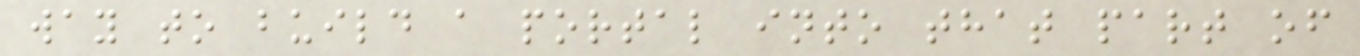way to build a portal into that part of
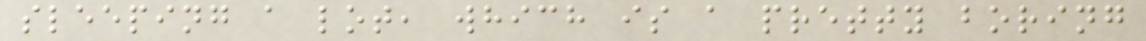sleeping a lot, which is a pretty boring
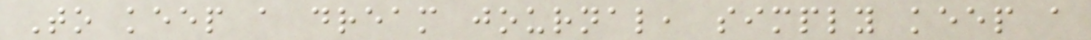To keep a dream journal, simply keep a
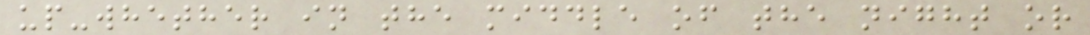up-whether in the middle of the night or
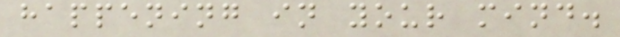happening in your mind.
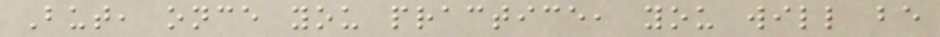But, once you practice, you will be
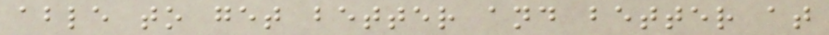able to get better and better at
